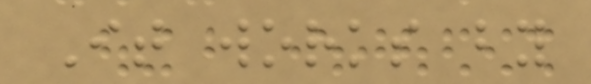It works by
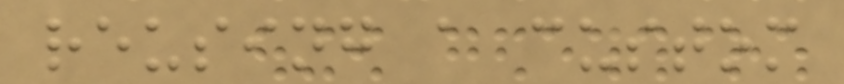reusing a custom
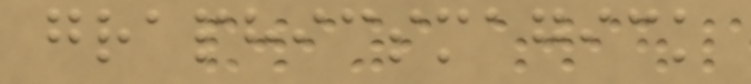graphicsmagick
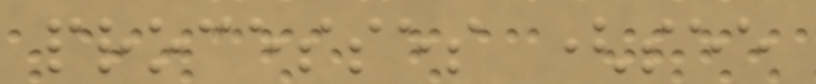processes (see
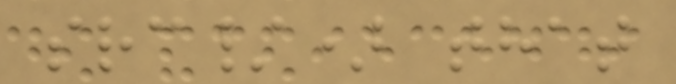src/) that
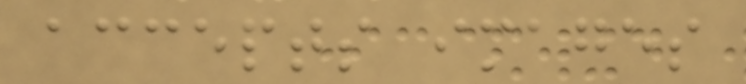accepts images
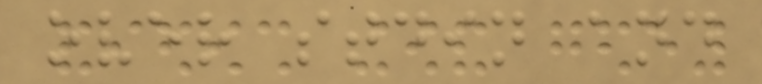over stdin and
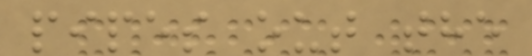pipes out the
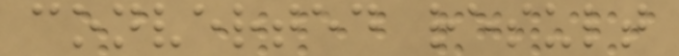converted result
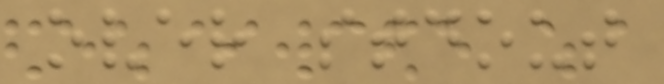over stdout
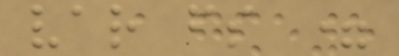var fs =
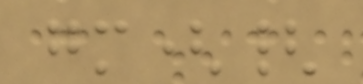gm({
